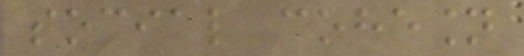social cohesion
